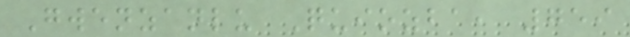Gwenzanlu Quiozba, 759
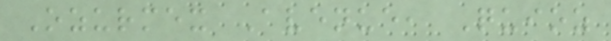Ozurmex Avenue, Quioz
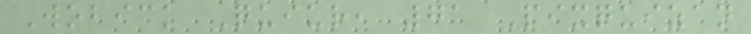Wobick Quiur, 71 Pixquizan
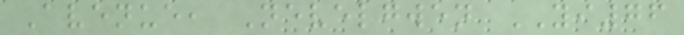Avenue, Nevelgwen YI76
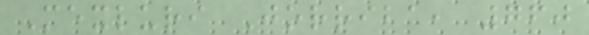Mexluri Jorriba, 760
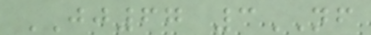JJ67 3NF
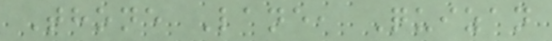Thone Lane, Quizan
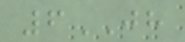6JH
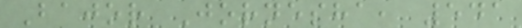Bajor Jornesha, 541
